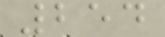254
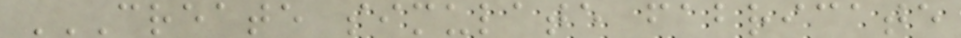CREATE SIMULATE FABRICATE
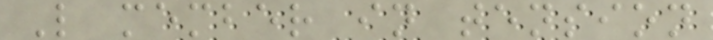L member in tension
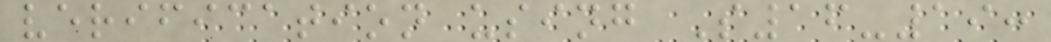verification using S16-19:
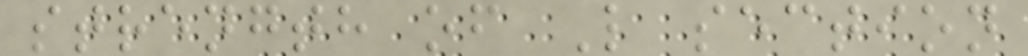strength of L section
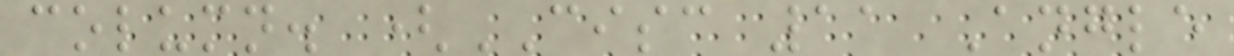column. (CISC 11 Angle
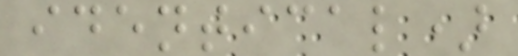identical)
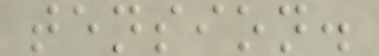tension.
